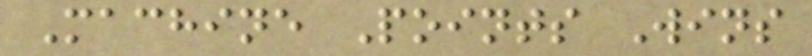Machine Points Wins
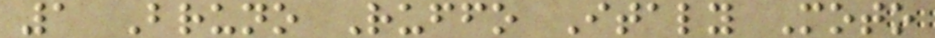1 Bruno Ruffo Italy Moto
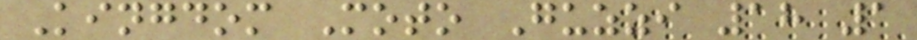Kingdom Moto Guzzi 18 1
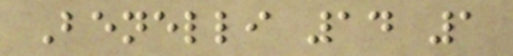Benelli 14 1
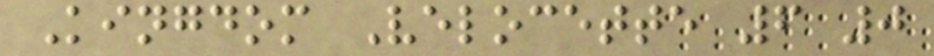Kingdom Velocette 6 0
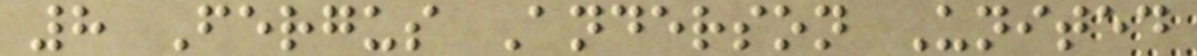8 Fergus Anderson United
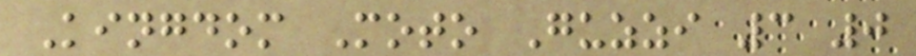Kingdom Moto Guzzi 3 0
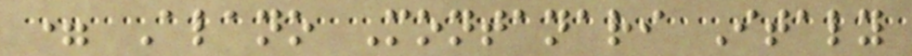= Alano Montanari Italy
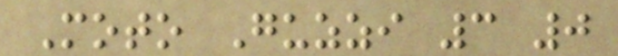Moto Guzzi 3 0
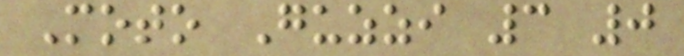Moto Guzzi 3 0
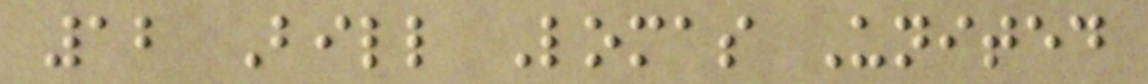12 Bill Lomas United
